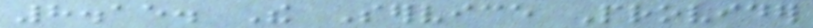8.15. The Service Provider
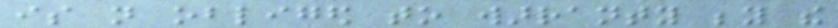is not obliged to warranty beyond the
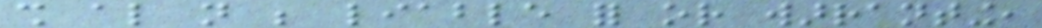shall also not be liable for or warranting,
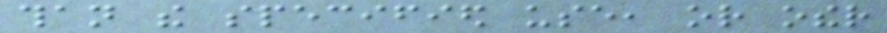than the specified use, or other
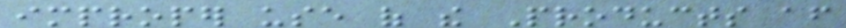improper use of the Products after
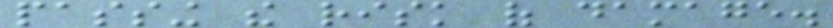passing the risk of damage.
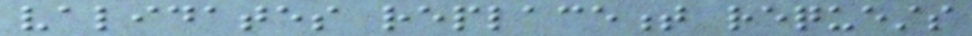validates replacement requests
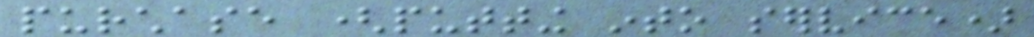purchase (putting into service)
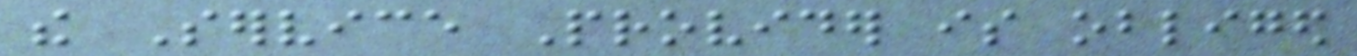the Service Provider is obliged
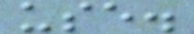use.
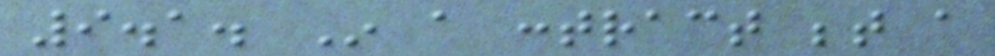9.1. In a contract between a
